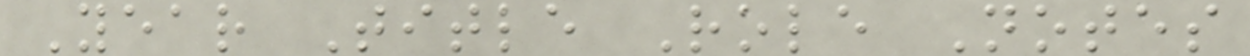Year Title Role Notes
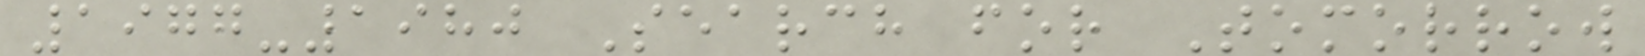1977-1980 Search for Tomorrow
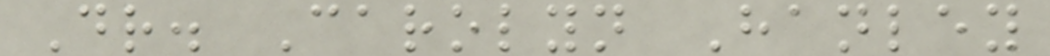Dr. Carolyn Hanley
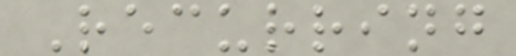Recurring
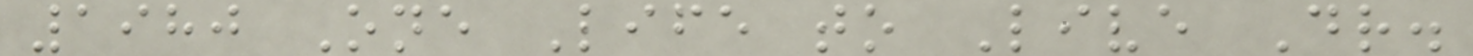1980 One Life to Live Dr.
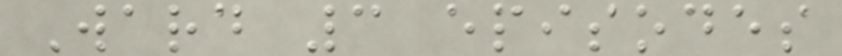Ward 3 episodes
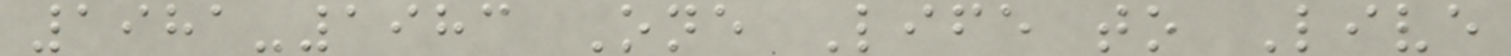1981-1983 One Life to Live
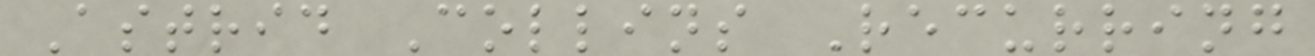Astrid Collins Recurring
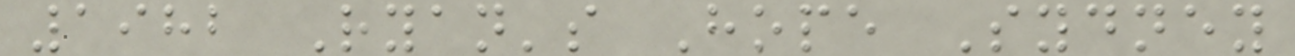1982 Ryan's Hope Sydney
